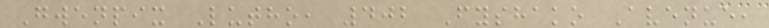Gwenpix Lutho, 402 Fyshako Avenue,
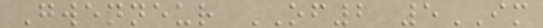Gwenneur OF2 5IM
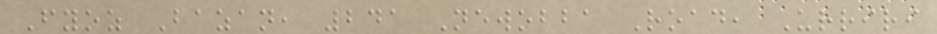Fyoz Bazan, 241 Newobba Road, Urriri
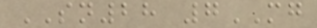SN28 7MG
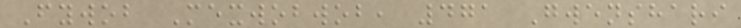Fywob Mexwobwob, 471 Gwenshari
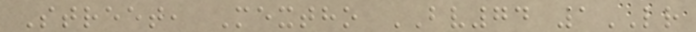Street, Mextho BV74 1LR
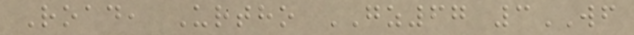Road, Urtho GZ67 3WF
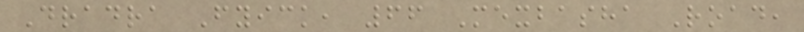Dradra Fyick, 66 Mexbasha Road,
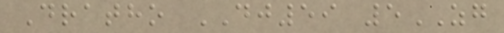Dratho DJ59 5ZG
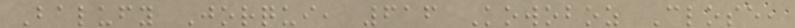Balufy Jorqui, 616 Kowoboz Close,
